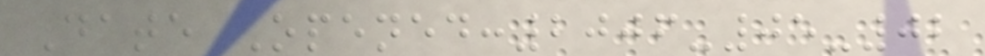Date Opened:2006-05-02
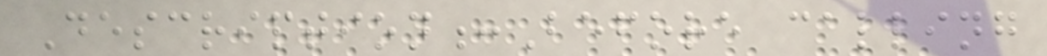Description:Before calling
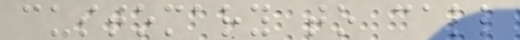customary to call
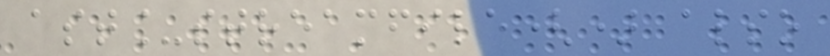ast_streamfile() also
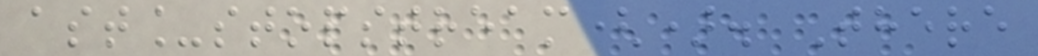ast_stopstream(). There
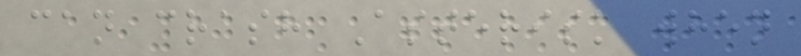can crash Asterisk when
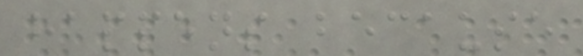happens because
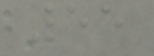55
